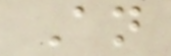An
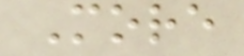More
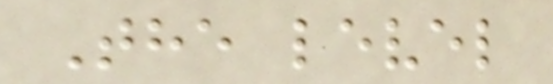The level
